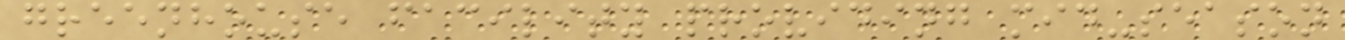greenhouse facility providing mid-season
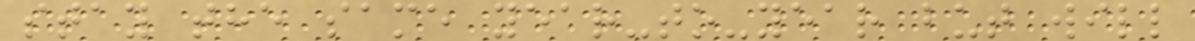stay the same year-to-year but will
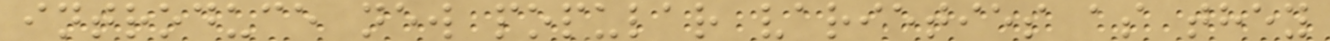introduce new popular varieties as they
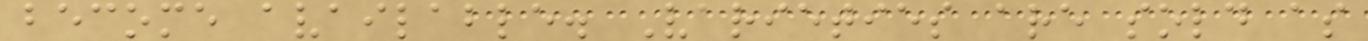become available. Varieties are sold as
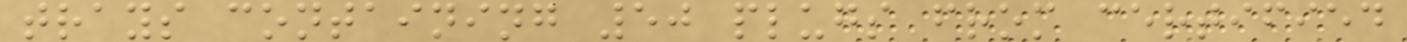trays containing 50 plugs from certified
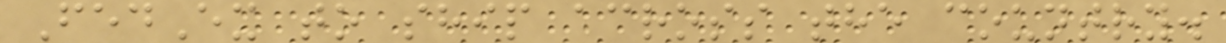FedEx to ship across the country.
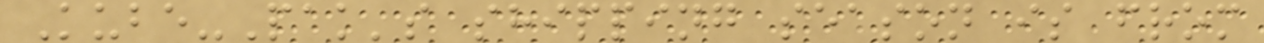Kube-Pak's shipping season is from
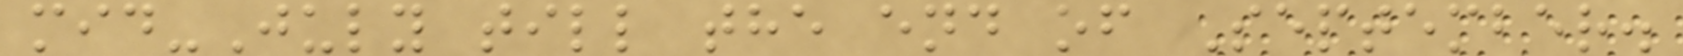mid-July till the end of September.
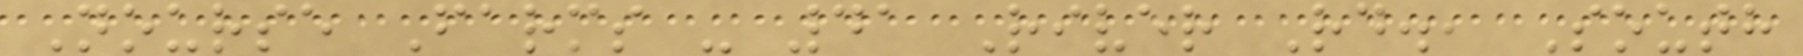Nourse Farms - 41 River Rd., South
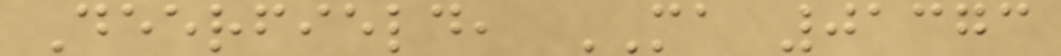Deerfield, MA 01373
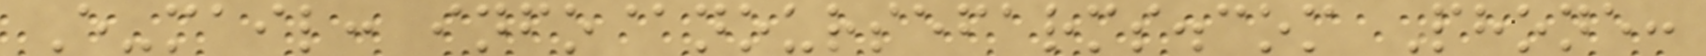E-mail: info@noursefarms.com Phone:
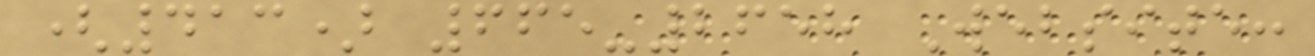(413) 665-2658 Website:
